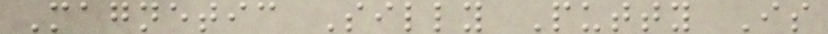Magnetic Silly Putty Is
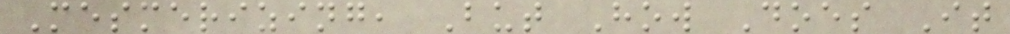Mesmerizing, But How Does It
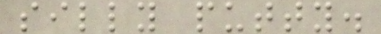silly putty.
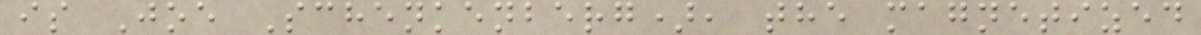is Joe Schenkenberg), the magnetized
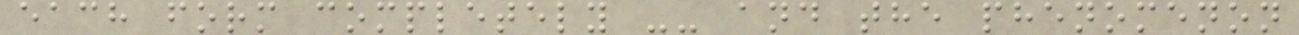each form completely -- and the phenomenon
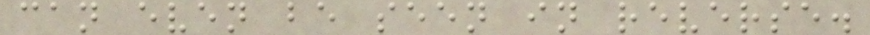can even be seen in reverse.
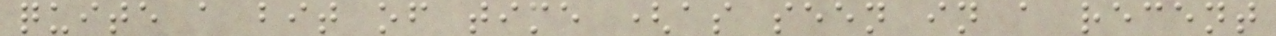quite a bit of time (as seen in a recent
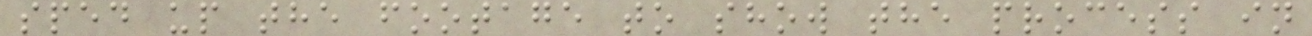sped up the footage to show the process in
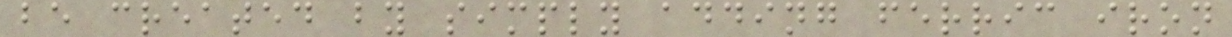be created by simply adding ferric iron
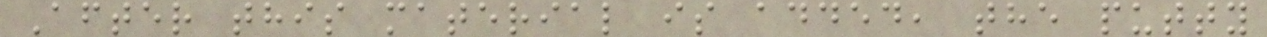After this material is added, the putty
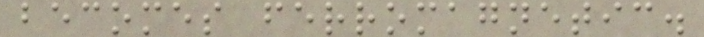becomes ferromagnetic.
